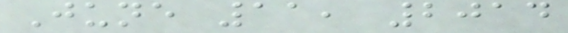June 11, 2014
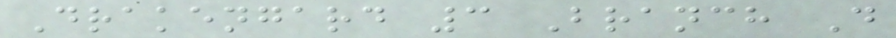Drakengard 3 Branch D
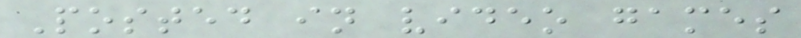Posted in video games
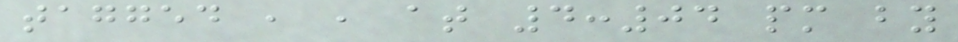tagged , , at 4:04 pm by
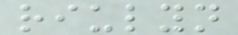riulyn
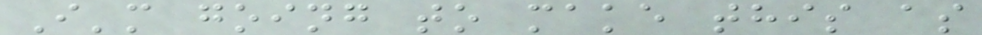I'm going to make this as
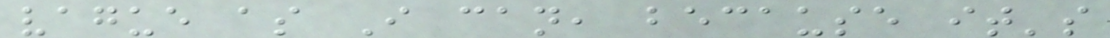vague as I can, because it's
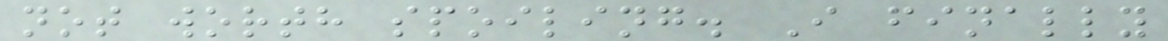not worth spoiling. I finally
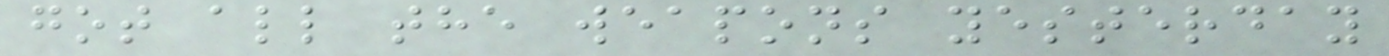got all the weapons yesterday
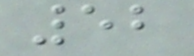52
